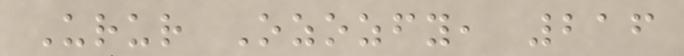Urur Ozozfy, 216
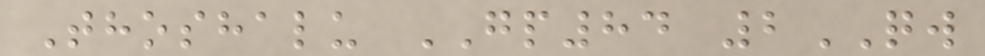Thoshalu GP84 2QW
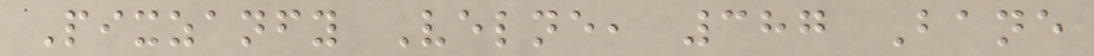Pixzanfy Velne, 387 Bane
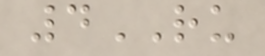4RU
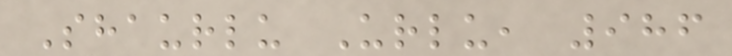Shaurlu Urlu, 986
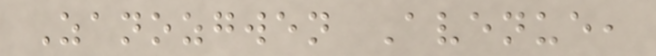Zanozgwen Avenue,
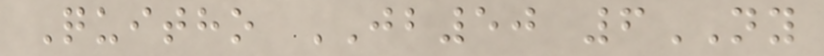Quitho JB50 6NY
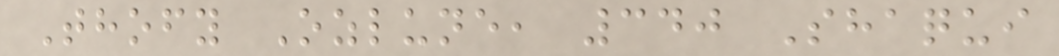Thofy Ozlune, 340 Shaqui
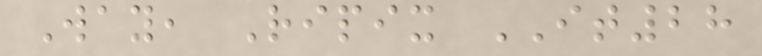Way, Ripix IT28
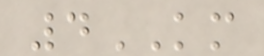4KM
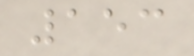153
